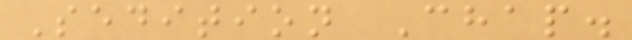Sedition Chap.
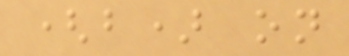(b) on
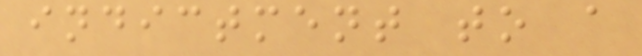indictment to a
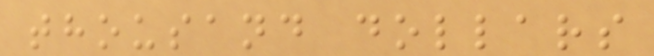thousand dollars
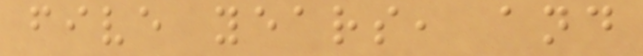five years, and
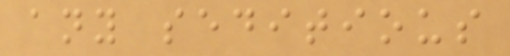any seditious
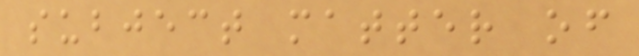subject matter of
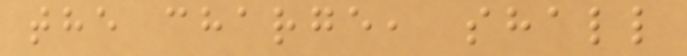the charge, shall
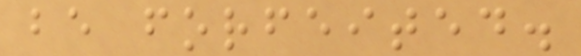be forfeited.
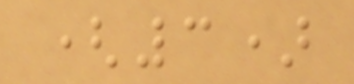(3)
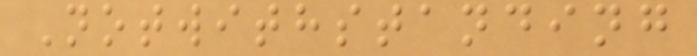Notwithstanding
